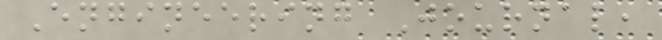Engineering Journal,
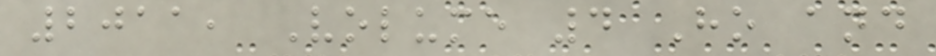2011, Volume 4 Ho and
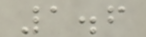1.6
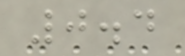0.4
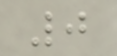0
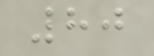80
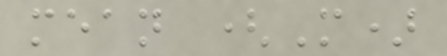mean (M)
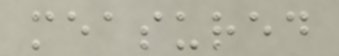measured
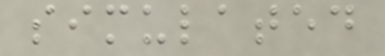simulated
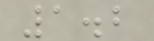1.2
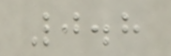0.8
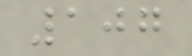107
